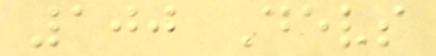100 Devs
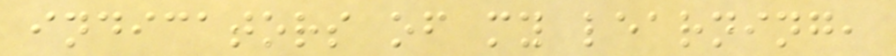indicators of my learning,
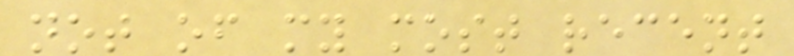not of my most recent
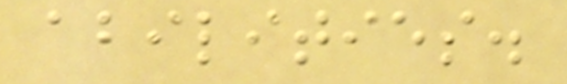abilities.
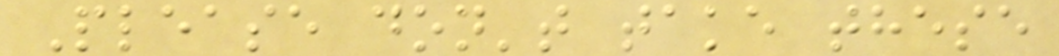Please don't take these
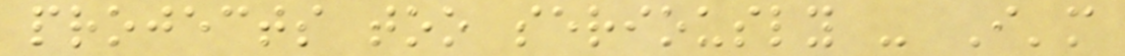projects too seriously - I'm
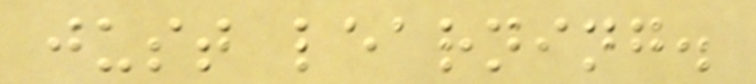just learning.
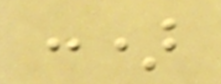:)
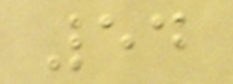54
